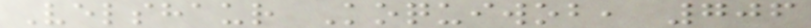Velshaur Koquiwob, 706
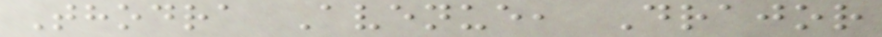Thodra Avenue, Drajor
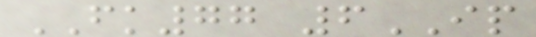FK77 6IP
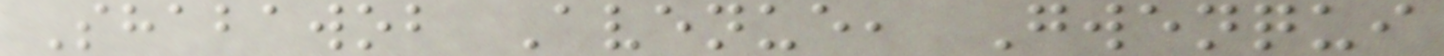Shabawob Avenue, Gwenqui
